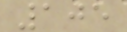105
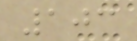103
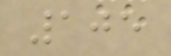105
